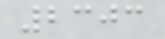2303
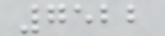7522
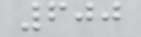600
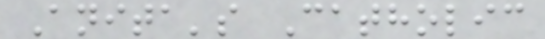Anita's Catholic
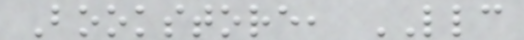Bookstore, LLC
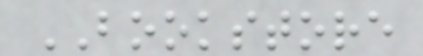BOOKSTORE
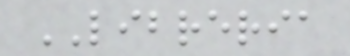LIBRERIA
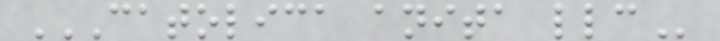CATOLICA ANITA LLC
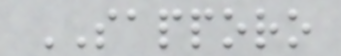SAPPORO
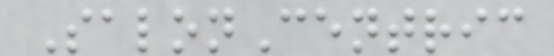SalonCentric
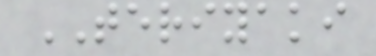TERIYAKI
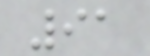91
